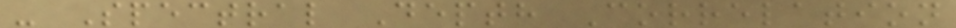- Spectral Depth Correlation
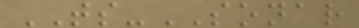TS-SONAR
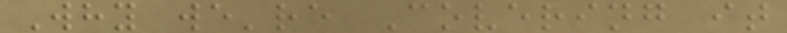Why we're Covering it
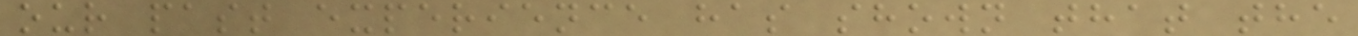our past experience has shown that the
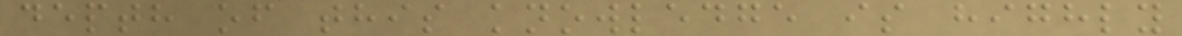depth of this knowledge is highly
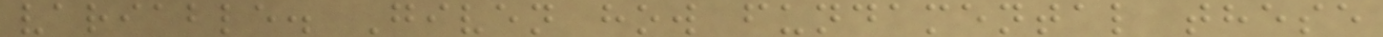variable. Given how fundamental these
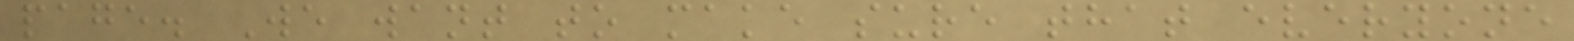page. We want to make sure that everyone
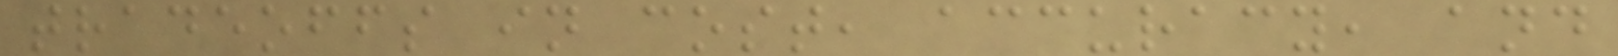tradeoffs in cost, accuracy, and
